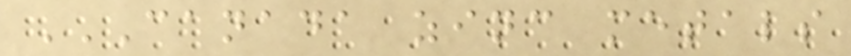CANADA ZINC METALS
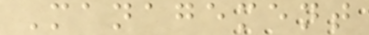Management
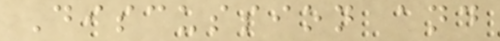Discussion and
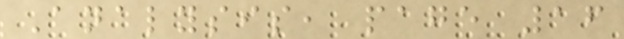Analysis, page 16
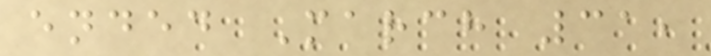ended March 31,
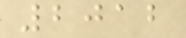2012
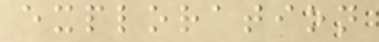exploration
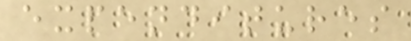expenditures
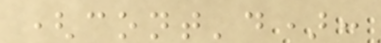(cont'd):
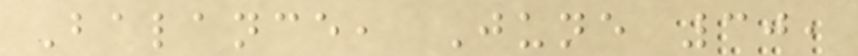Balance, June 30,
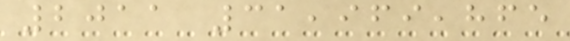2011 31,969,865
